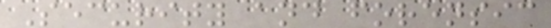Security and forensic
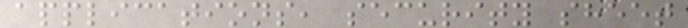applications, security sheet
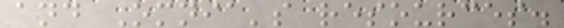and Omnia's resources.
